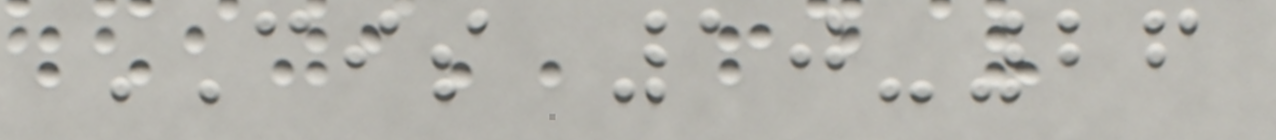CIS 10-26
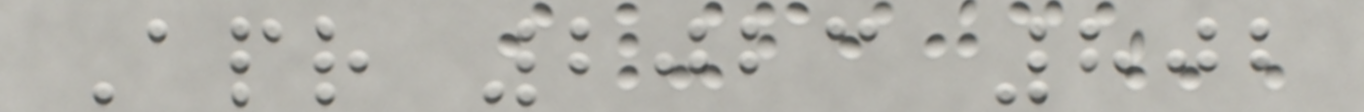Apr 2023 802
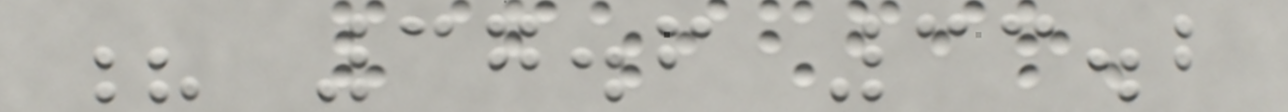? 37.6 33.2
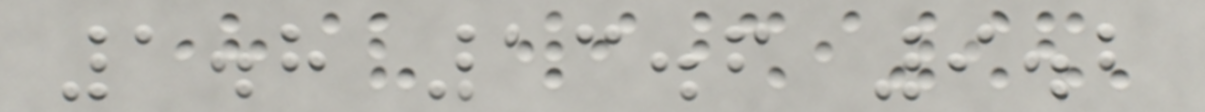1.8 13.6 9.2
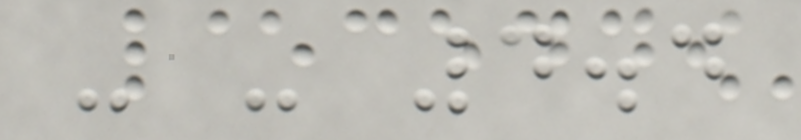- - 4.4
